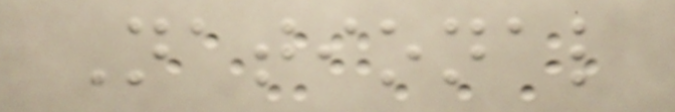National
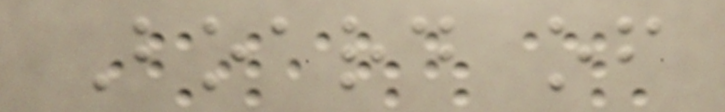Board of
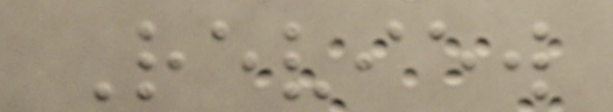Review
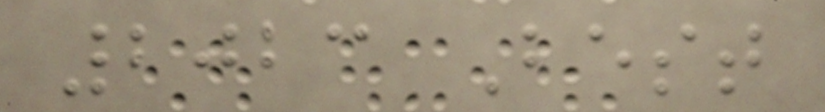2023 Best
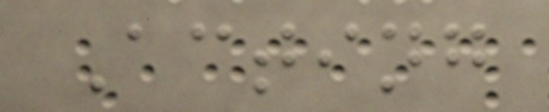Acting
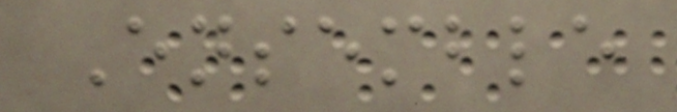Ensemble
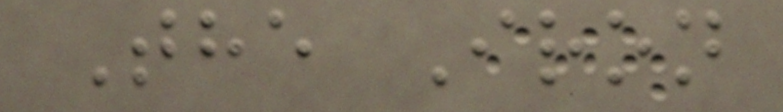The Iron
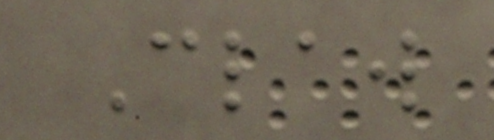Claw
